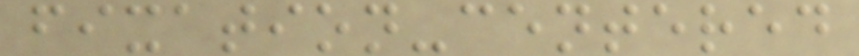fixation-centered
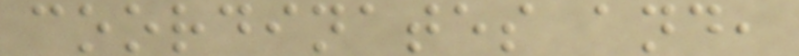coordinates and,
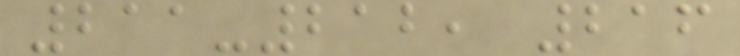211-212, 216
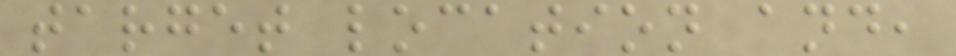target location and,
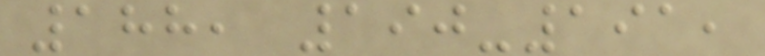188, 190-191,
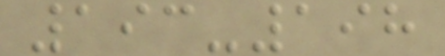193-198
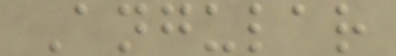Angular
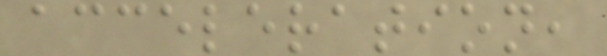acceleration,
